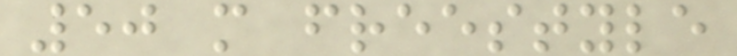50 m freestyle
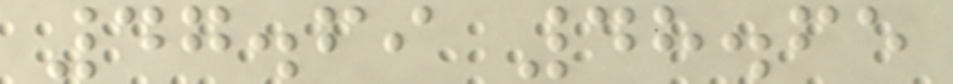47.69 48.65
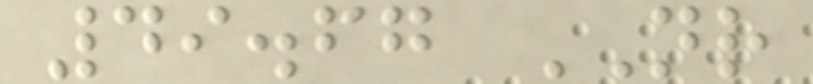49.67 NR
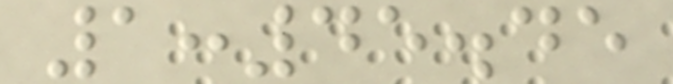1:45.45
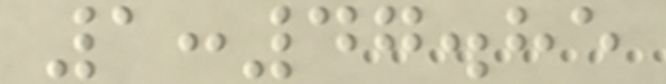1:47.85
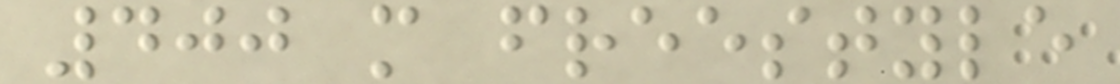400 m freestyle
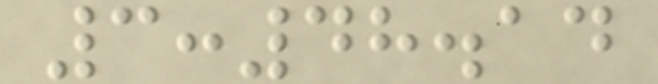3:48.14
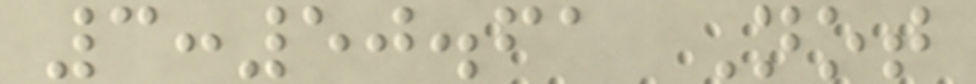3:50.61 Not
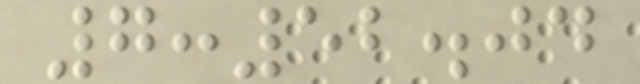7:52.04
